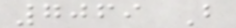7069 B
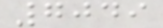7049
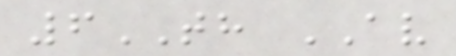6TH AV
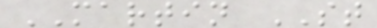MARTIN ST
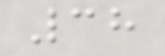38
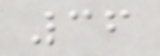36
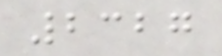2327
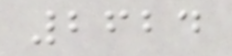2624
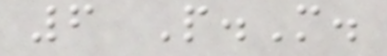6 P.M.
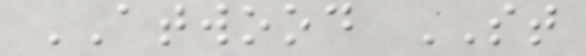ATWOOD ST
